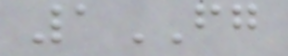1FG
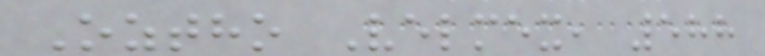Oztho Velmex, 588
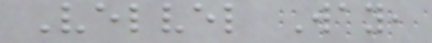Velvel Way,
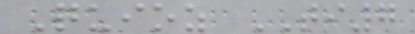Quioz TI7
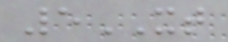5XT
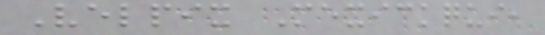Velpix Mexickqui,
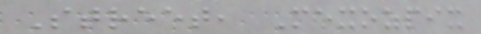Street, Mexozpix
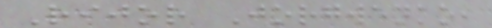Rijor Jorgwenko,
